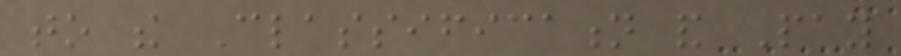to the Classification and Pay
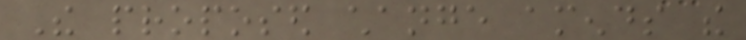The proposed change amends the
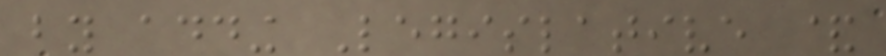by adding Legislative &
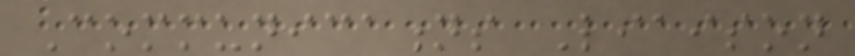Communications Liaison
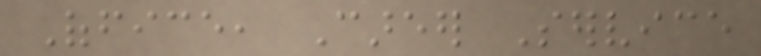Office, Career Service
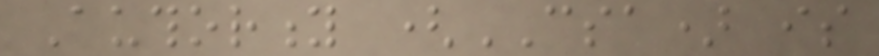Authority (CSA) is
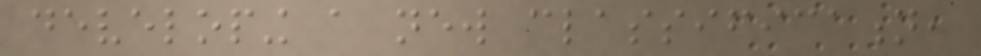developing a new classification,
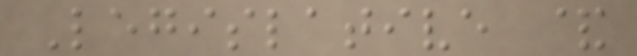Legislative &
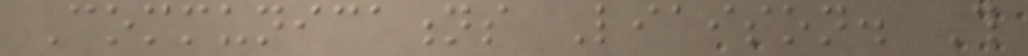Communications Liaison. This
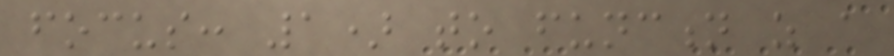focus: 1) to function as a
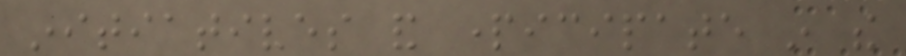initiatives and participate in the
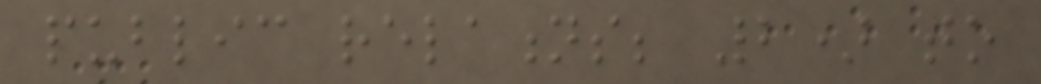public relations; 2) to
